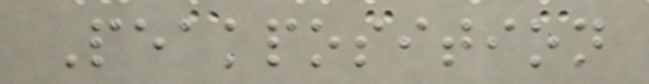Peakposition
